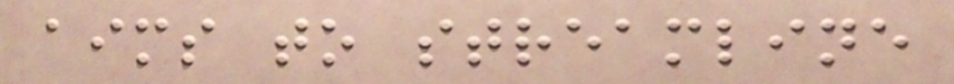aims to streamline
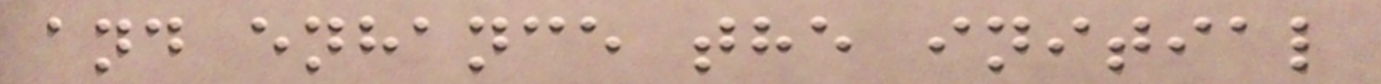and enhance the initial
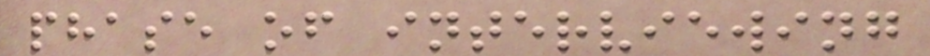phase of interviewing
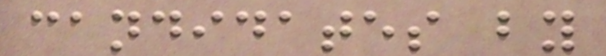candidates by
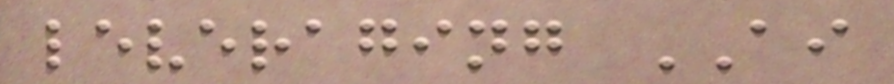leveraging AI
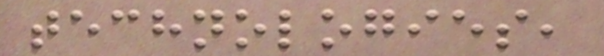technologies,
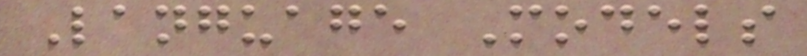Language Models
